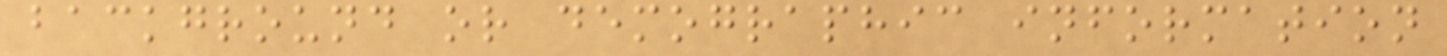background or demographic information
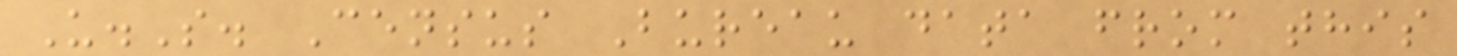U.S. Census Bureau data from this
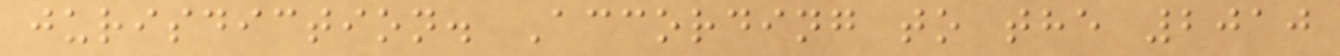jurisdiction. According to the 2010
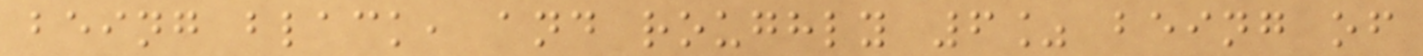being black, and roughly 6% being of
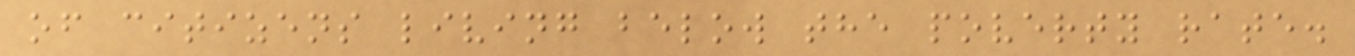of citizens living below the poverty rate.
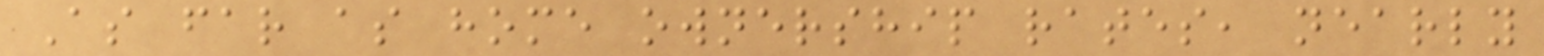As far as home ownership rates, nearly
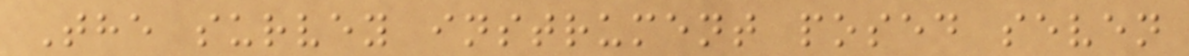The survey instrument posed seven
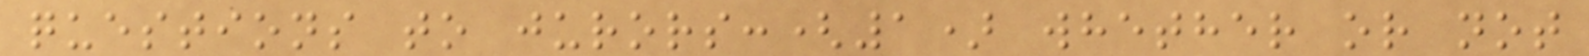questions to jurors:(1) whether or not
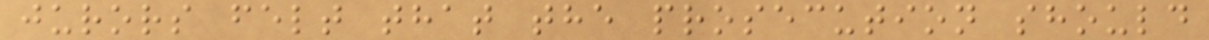jurors felt that the prosecution should
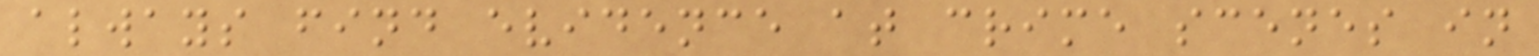always find evidence at crime scenes in
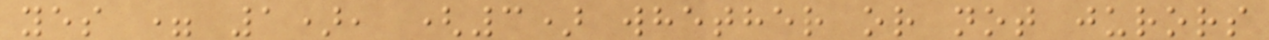yes = 1), (3) whether or not jurors
